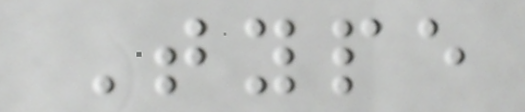Type
